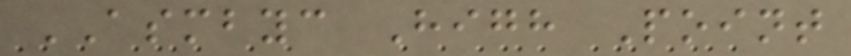ASMBYC High Point
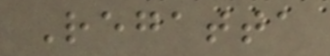Regatta
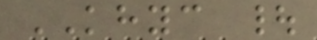KHYC |
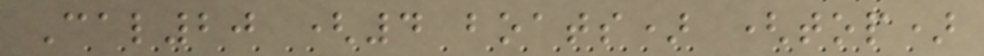Cal20 (4 boats) (top)
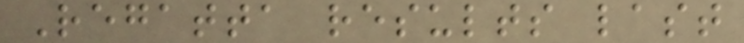Regatta results last
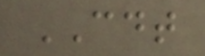CDT
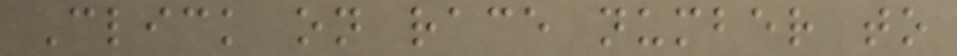Click on race number to
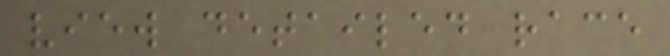view detailed race
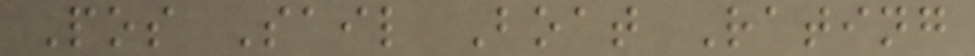Pos Sail Boat Rating
